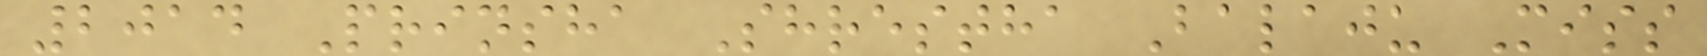2014 Prinsha Shrestha Balaju Miss
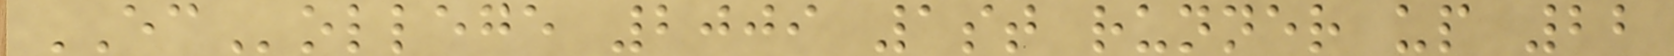ECollege 2009 1st runner up 22
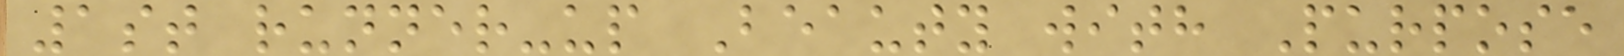1st runner-up Beauty with Purpose
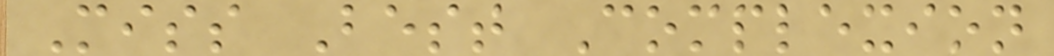Miss Best Complexion
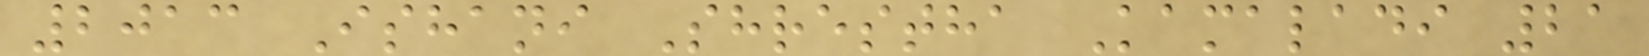2013 Ishani Shrestha Kamaladi 21
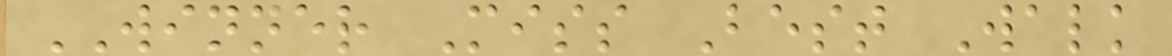WINNER Miss Best Walk
